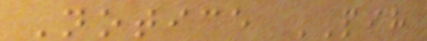Notice PIH
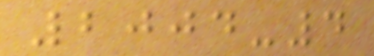2004-4
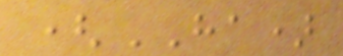(HA)
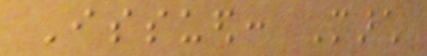Issued: March
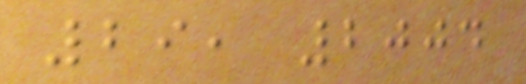29, 2004
